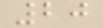20
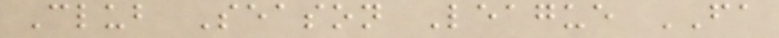Club Season League FA
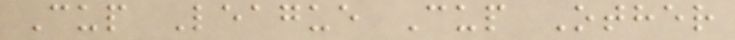Cup League Cup Other
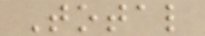Total
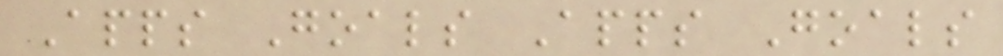Apps Goals Apps Goals
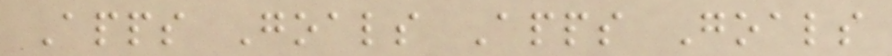Apps Goals Apps Goals
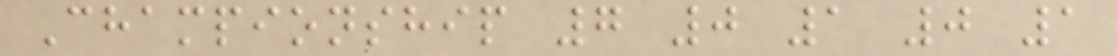Championship 7 0 1 0 1
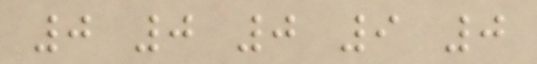0 0 0 9 0
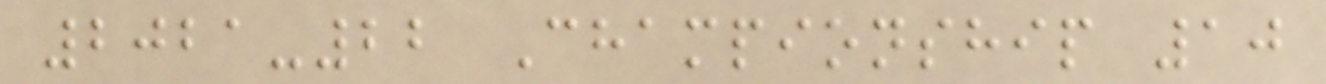2021-22 Championship 10
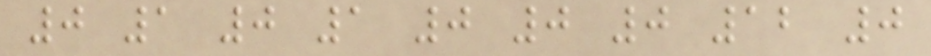0 1 0 1 0 0 0 12 0
